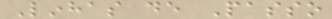Linhas de Passo
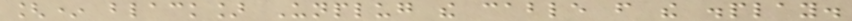[* black] Unplug the cable from the display.
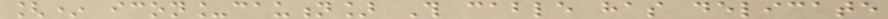[* icon_caution] This cable has delicate
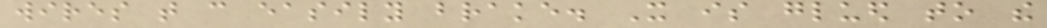wires that can easily brake. It is glued to the
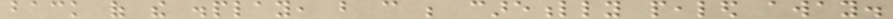back of the display, but can be carefully pealed away.
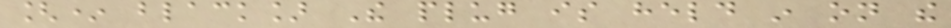[* black] The plug is held in on the
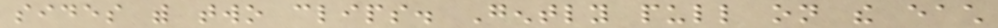sides with two clips. Gently pull on the each
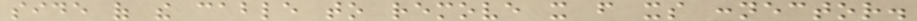side of the cable to remove it from its connector.
